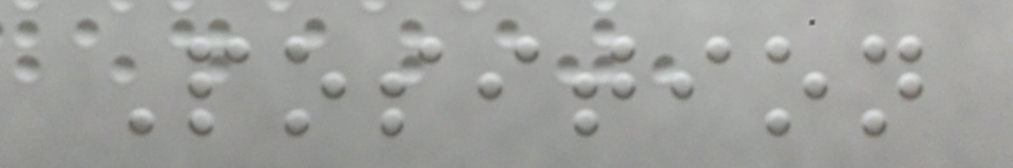Position
